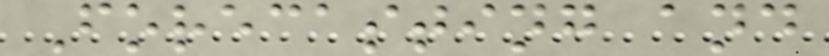Forecasting and
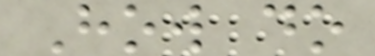How do
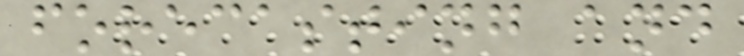forecasting and
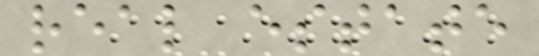real estate
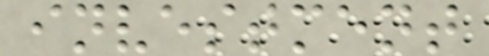investment
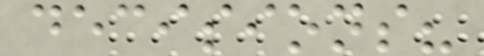decisions?
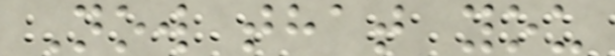Now that you
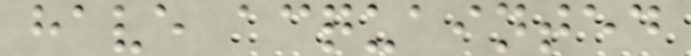have acquainted
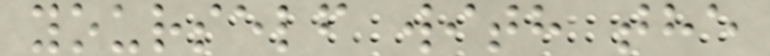yourself with the
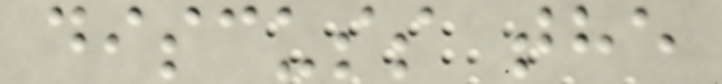discuss the
